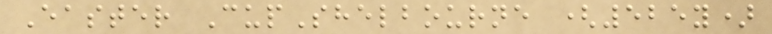Easter CupShelbourne (525y)
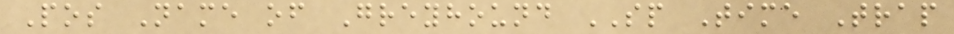Pos Name of Greyhound SP Time Trap
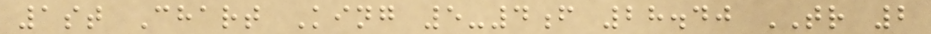1st Chart King 5-4f 28.40 TR 2
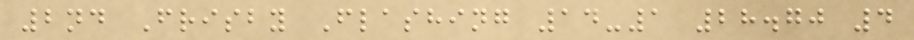2nd Frisby Flashing 14-1 28.70 4
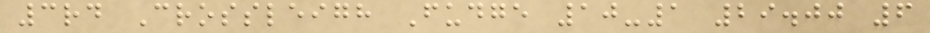3rd Crossleigh Fudge 10-1 29.00 6
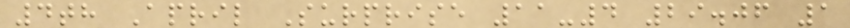4th April Surprise 11-4 29.06 1
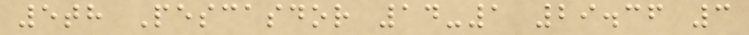5th Pescasdor 14-1 29.36 3
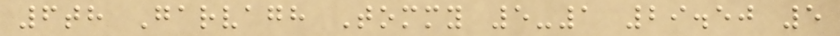6th Garvagh Tommy 5-1 29.50 5
